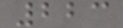223
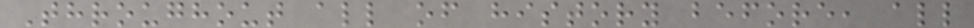Throughout all of history before, all
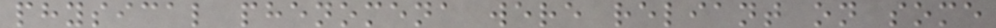physical phenomena were reliant on some
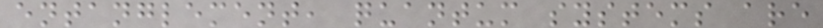entanglement, quantum systems are
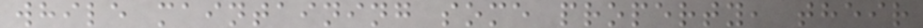while maintaining some property, their
